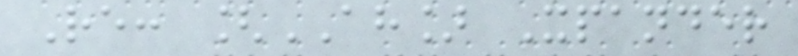Re: [AH] Xpander
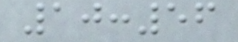10:56
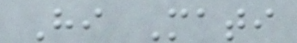Hi Mati
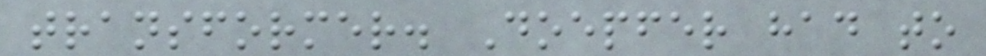transformer. Doepfer had to
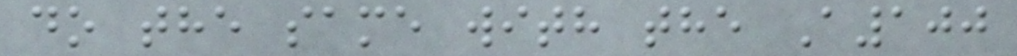do the same with the A100
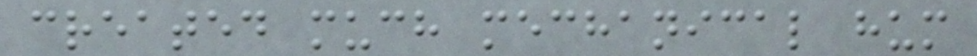created much mechanical hum
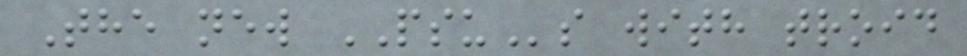The new PSUs with troid
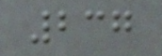237
